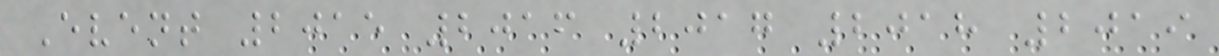Event 2015 2016 2017 2018 2019
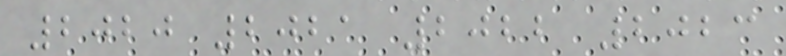2020 2021 2022 2023
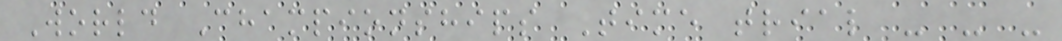World Championships Time trial - - -
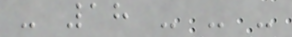- 18 - - -
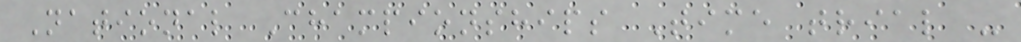National Championships Time trial -
